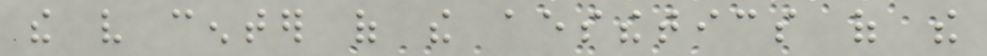the very center of the aesthetics of the
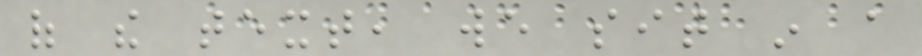of the text, we sit in a
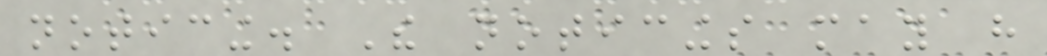noticing. The noticings may have
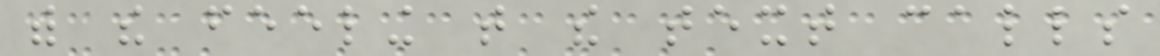with the feeling that the text calls
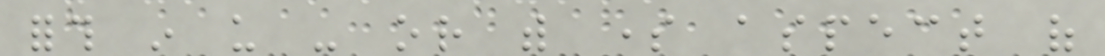forth in us - or with some aspect of
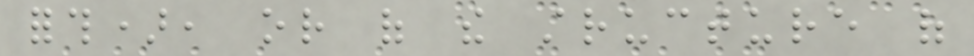forth), or of the structure of
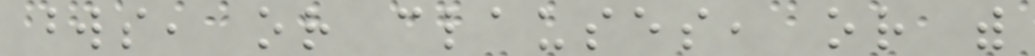words, or clauses, or with
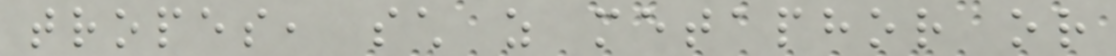tropes, such as metaphor or
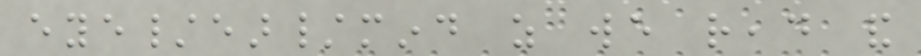eye/ear/mind as we read and
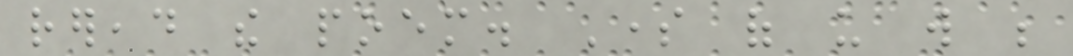reread the poem. Some of us will be
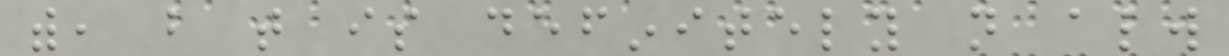with, but that is definitely not always
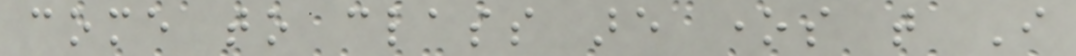come to class are ones that I
